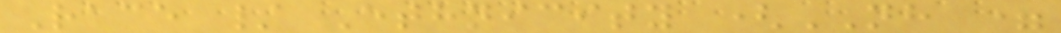Race / Ethnicity (NH =
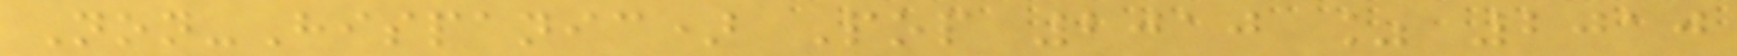Non-Hispanic) Pop 2010 % 2010
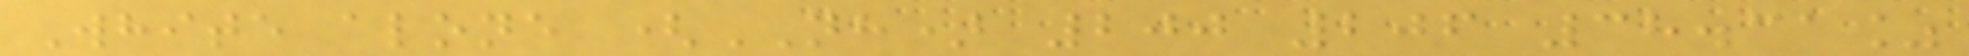White alone (NH) 200 206 38.31%
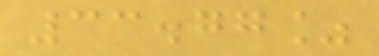33.77%
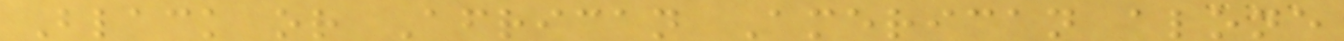Black or African American alone
